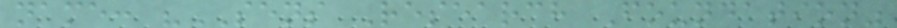name: "SENS Research Foundation"
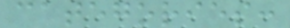categories:
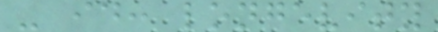- id: longevity
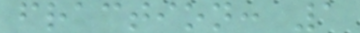fraction: 1
